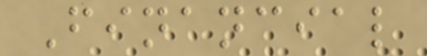Financial
